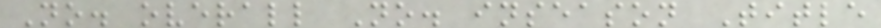No. overall No. inseason Title
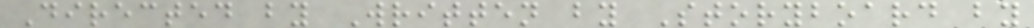Directed by Written by Storyboard by
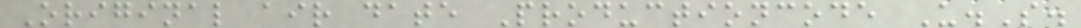Original air date Productioncode U.S.
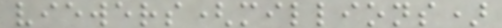viewers(millions)
